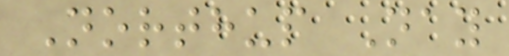Northup Nay
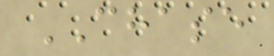CHASE
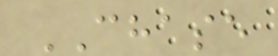CHASE
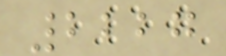2227
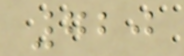720
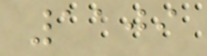1109
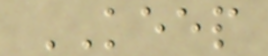KEEP
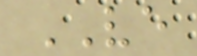VE
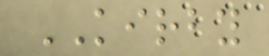KIRBY
